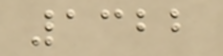1322
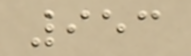953
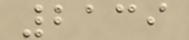2139
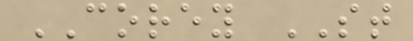COREY ST
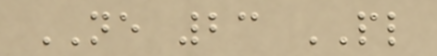NE 23 PL
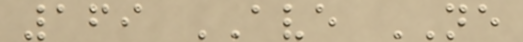169 AVE NE
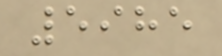5985
